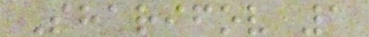Sharifov 1
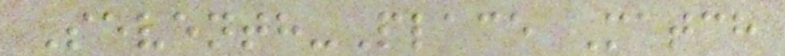Seventh-Place Match
